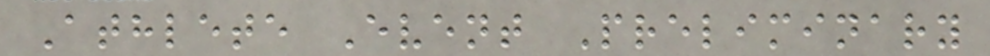Athlete Event Preliminary
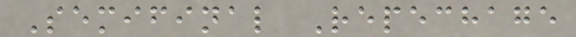Semifinal Repechage
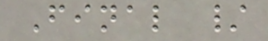Final /
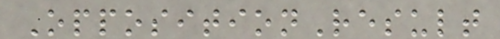OppositionResult
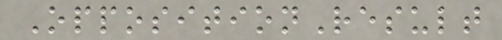OppositionResult
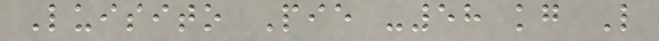Luisito Pie -58 kg L
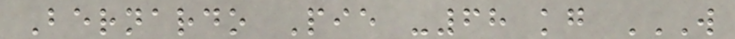Bernardo Pie -68 kg W
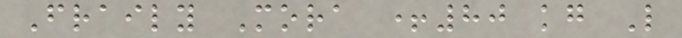Fraily Mora +80 kg L
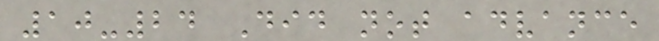10-24 Did not advance
